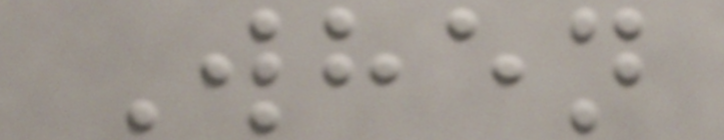When
